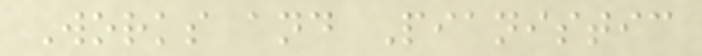Works and Pianistic
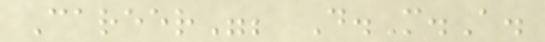Career"; D.M.A.
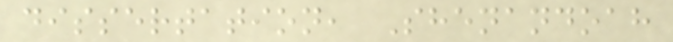dissertation, Shenandoah
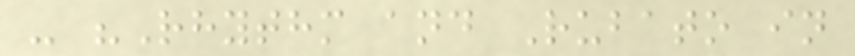- "Rhythm and Rubato in
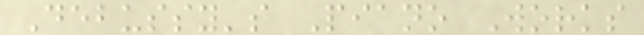Debussy's Piano Works
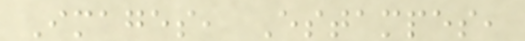Images, Estampes,
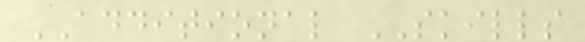ADDITIONAL SKILLS
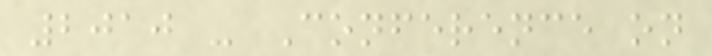2010 - Conference on
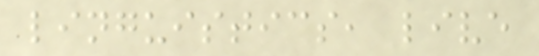linguistics, live
